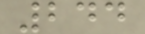244
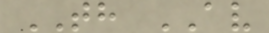TH AV
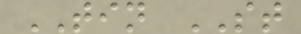TIN ST
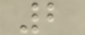2
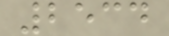2534
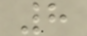8
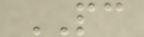PC
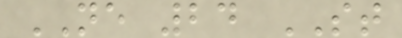NE 24 ST
